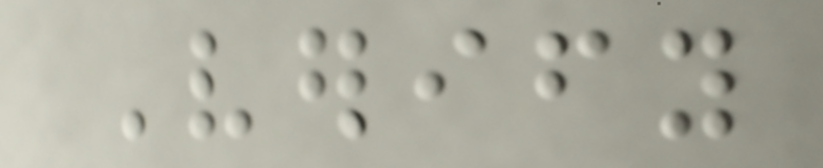Verify
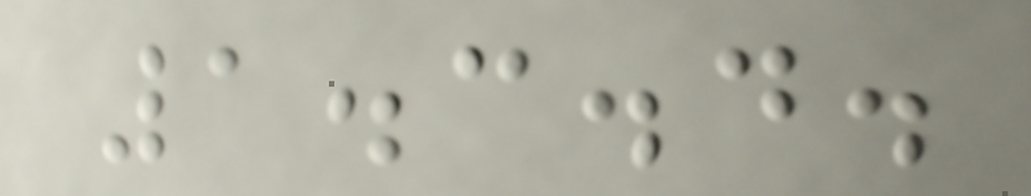1.3.4.
